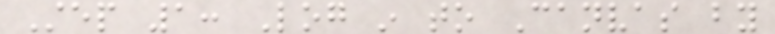Step 1: Log in to Canvas by
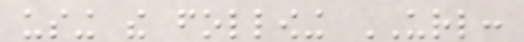using the following URL:
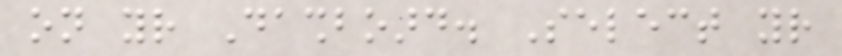on your Dashboard. Select your
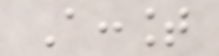Account
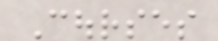Courses
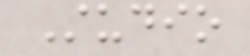Studio
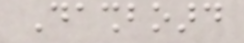Dashboard
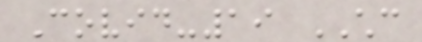Covid-19 CHC
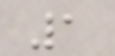1
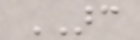ARC
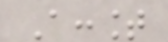Account
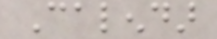Calendar
